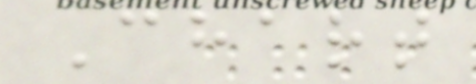Chart
